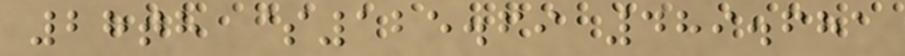28th $125.69 489.681
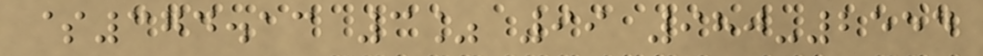$374.13 3% 99 980-2554
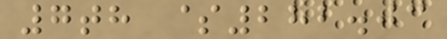7th $282.03
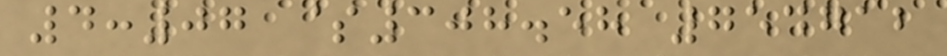4:07 $308.58 754712
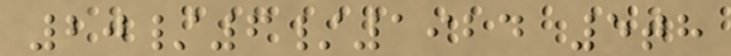20/6/1924 5th
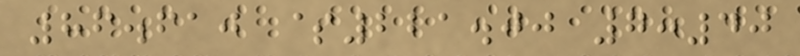86.610 $221.00 7:40
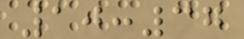10:37
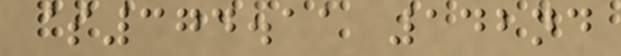$374.11 142nd
